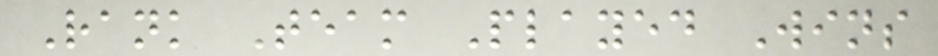Rank Team Played Wins
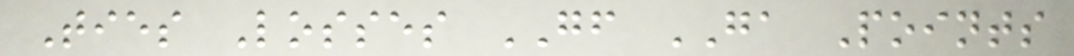Ties Losses GF GA Points
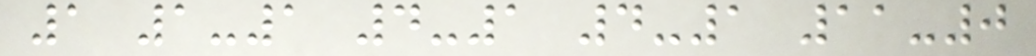1 1-1 4-1 4-1 11-0
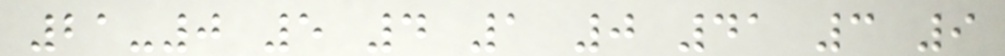21-0 5 4 1 0 41 3 9
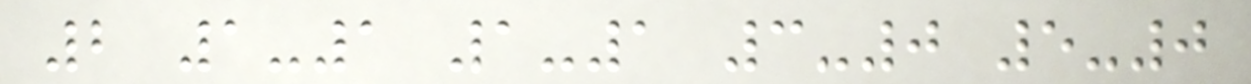2 1-1 1-1 3-0 5-0
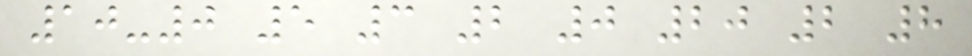10-0 5 3 2 0 20 2 8
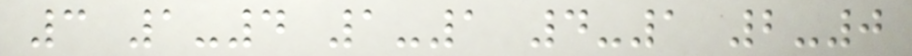3 1-4 1-1 4-1 2-0
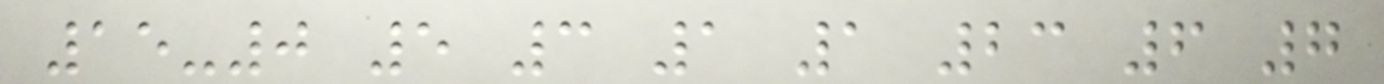15-0 5 3 1 1 23 6 7
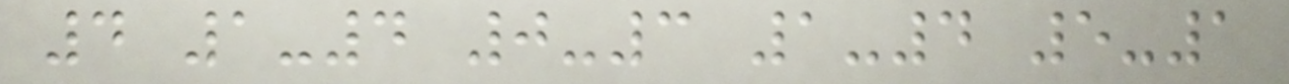4 1-4 0-3 1-4 5-1
